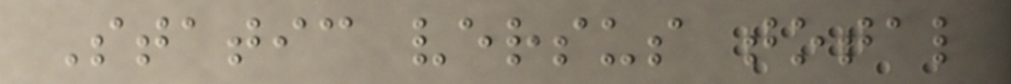Static versus total
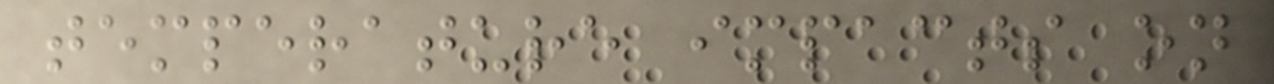temperature impacts on
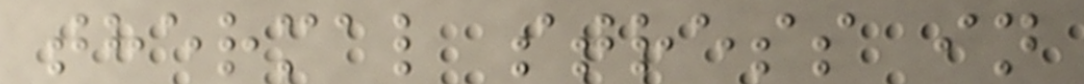thermal stress in
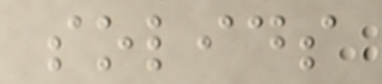solids
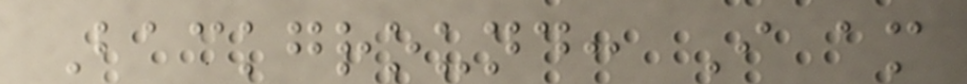Background: I am
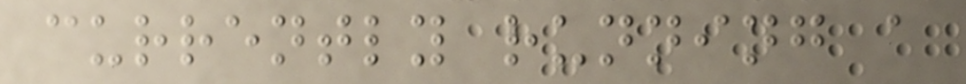currently running a
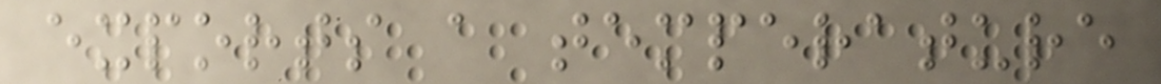exports a temperature
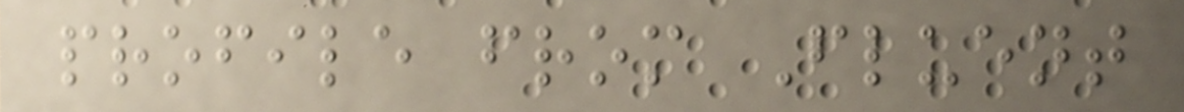profile from Fluent
